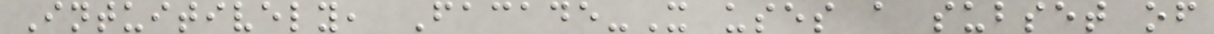Intuitively, Facade-X uses a subset of
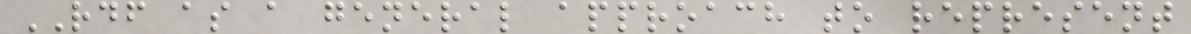RDF as a general approach to represent
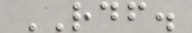RDF.
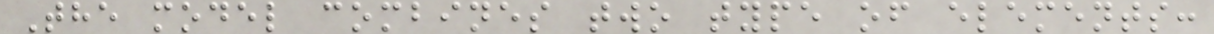The model combines two type of elements:
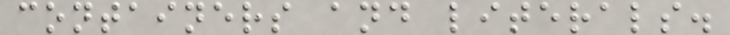containers and literals.
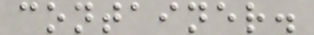container.
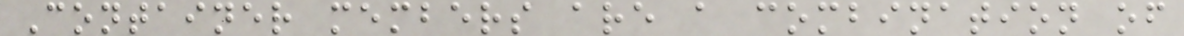Container members are a combination of
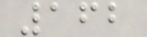162
